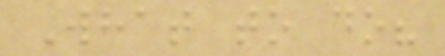What to do?
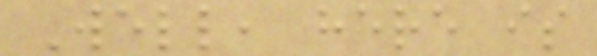Well, here is
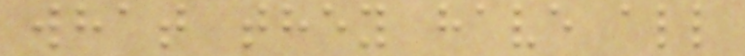what they have all
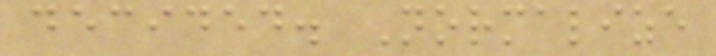decided. Normalize
